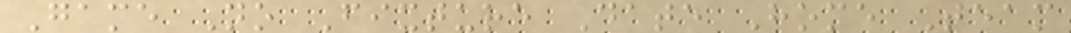Game No Fixture Date Home Team
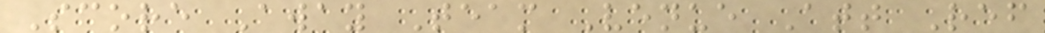Score Away Team Venue Att Ref
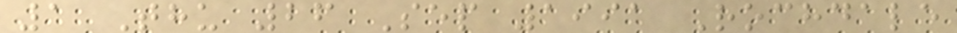1 Thu 26 Sep 1991 Rochdale
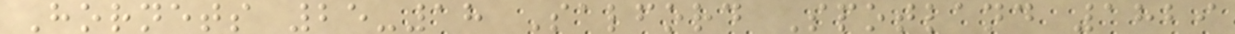Hornets 25-18 Salford Spotland 1829
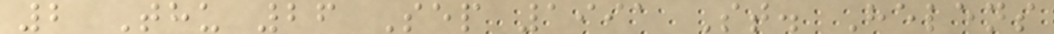2 Thu 26 Sep 1991 St. Helens
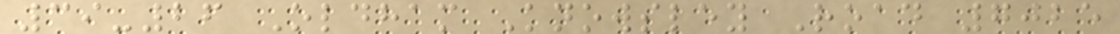39-26 Oldham Knowsley Road 7025
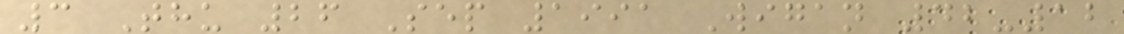3 Thu 26 Sep 1991 Wigan 42-12
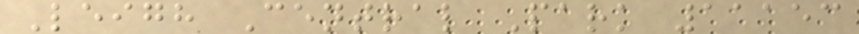Leigh Central Park 11153
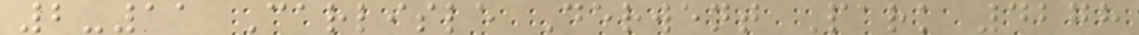2-11 Carlisle Derwent Park 4278
